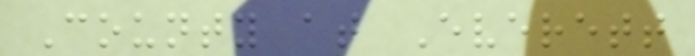County at Everett
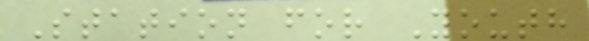Station for Youth
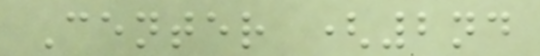Center (2nd
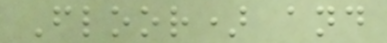Floor) and
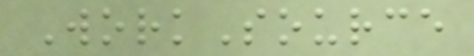WorkSource
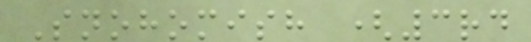Snohomish (3rd
